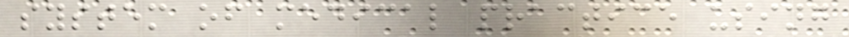system of medical practice using
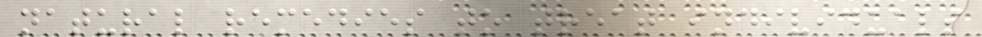natural remedies to treat individuals
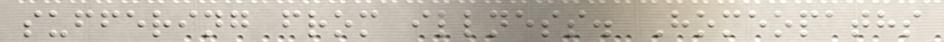suffering from illness. Homeopaths
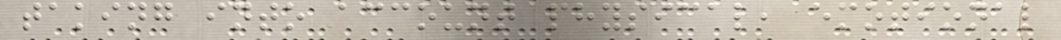taking into account physical, emotional
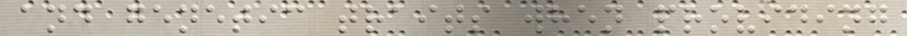and genetic traits when providing
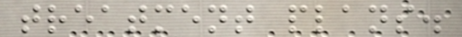treatment plans.
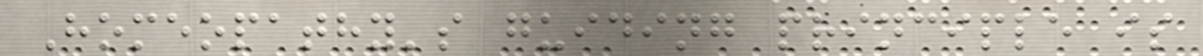Homeopathy's guiding principle is
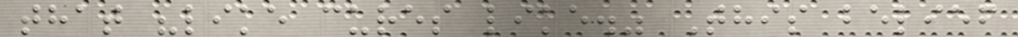that "like cures like." This belief
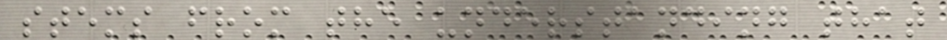stems from the understanding that
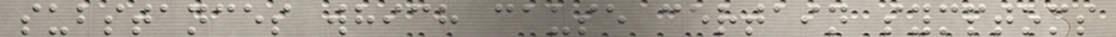substances which cause certain symptoms
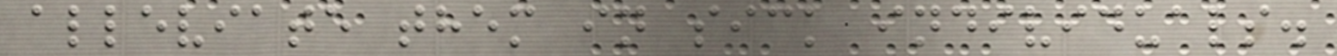alleviate them in sick individuals.
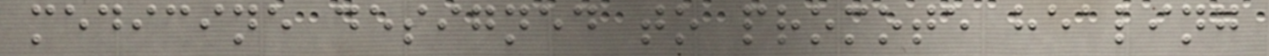medicine designed to promote healing
